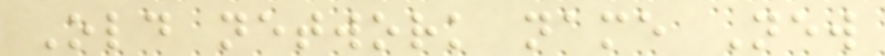Old network name New
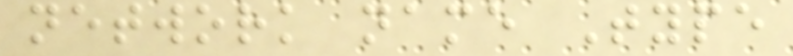network name Type
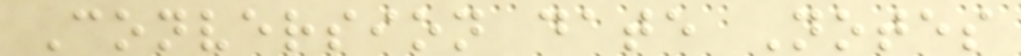Conversion date Notes
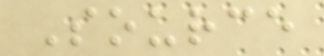Source
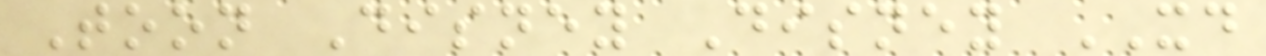Toon Disney Disney XD
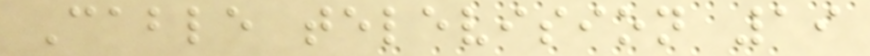Cable television 19
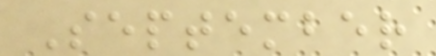September
